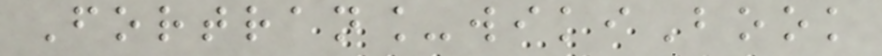Fortran_wikiBook
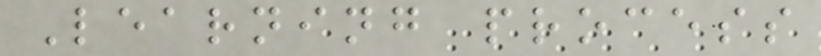Learning process
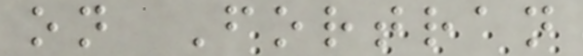on Fortran
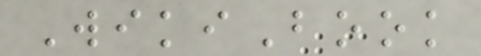WikiBook
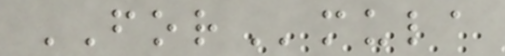FORmula
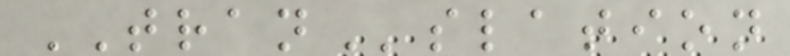TRANslation
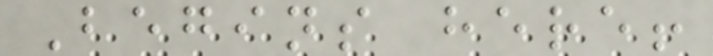Begins here!
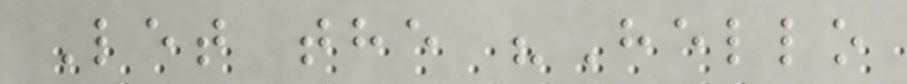Let the "Hello
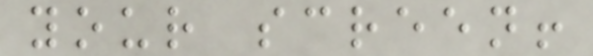your screen!
